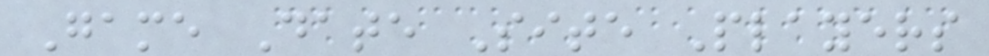Game Date Site Players
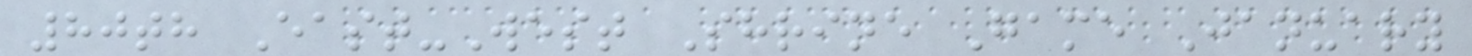80th East-West Shrine Game January
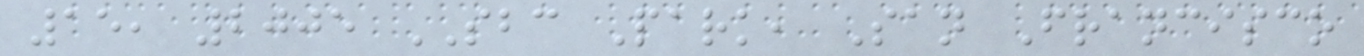15, 2005 SBC Park, San Francisco
